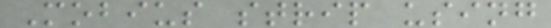Mobius strip using
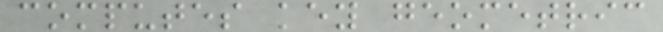computes key geometric
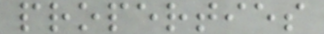properties
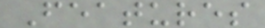Features
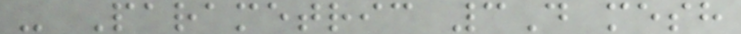- Parametric 3D mesh
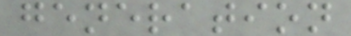generation
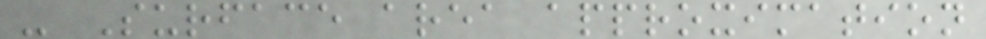- Surface area approximation
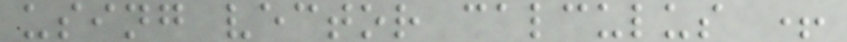using vector calculus +
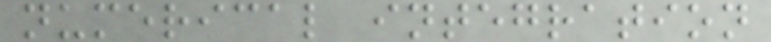numerical integration
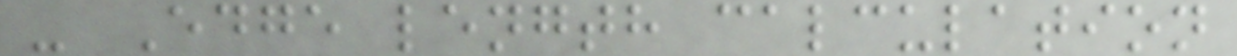- Edge length calculation
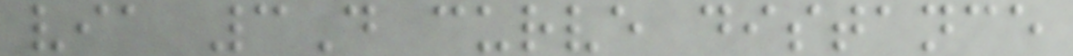via 3D curve distance
